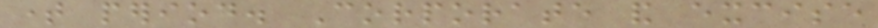time period. Corporate and excise
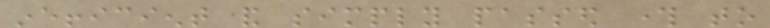inefficient and simply passed through to
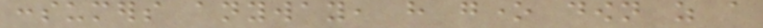consumers anyway, have gone down as a
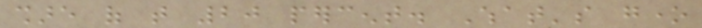share of that 20 percent. What's gone
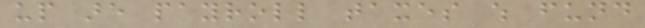up are payroll taxes which fund
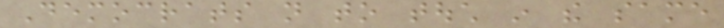Democrats not to touch in the same
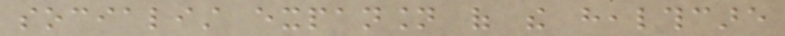socialist expansion of the healthcare
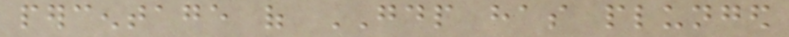percentage of GDP has plunged
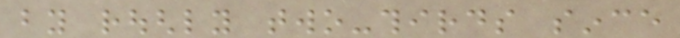by roughly two-thirds since
